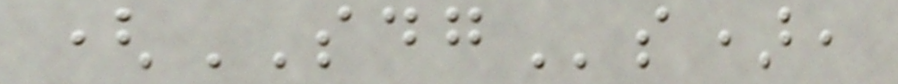(SDGs),
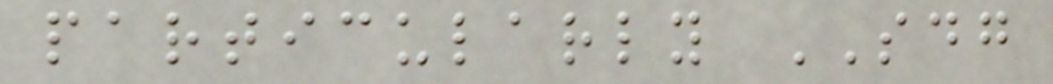particularly SDG
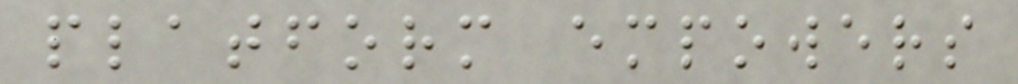platform empowers
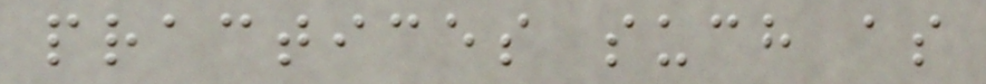practices such as
